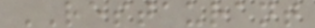RESTAURANT
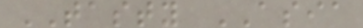TASTY ASIA
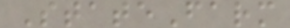StateFarm
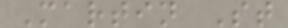Martin St
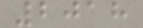2018
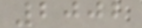2002
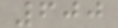600
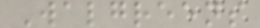Walgreens
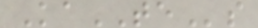KaTEs
